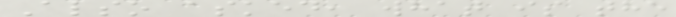Also asked, what is the
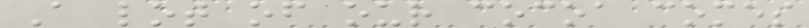A lot of our cocoa comes
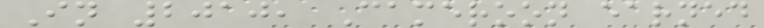In 2010, Cameroon earned
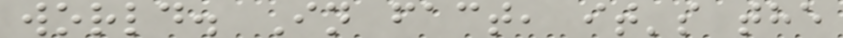world. In fact, it's the
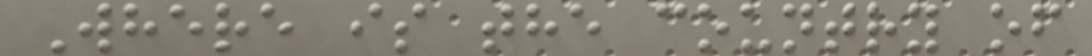Where is the country of
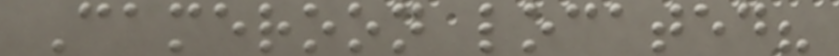Cameroon located?
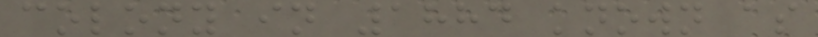colony in 1884 known as
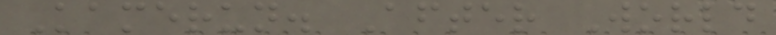Kamerun. After World
